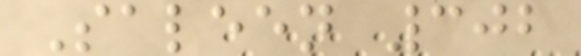Saleen 302
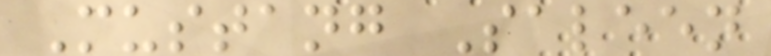Mustang Saleen
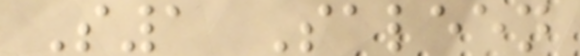S1 Saleen
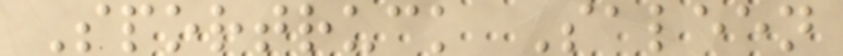Sportruck Saleen
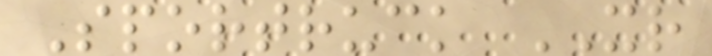Sportruck XR
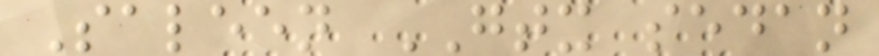Saleen GTX sedan
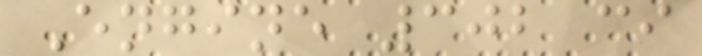Engine 302 ci
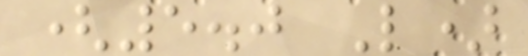(5.0 L)
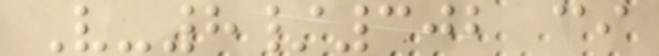V-8/302 ci
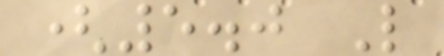(5.0 L
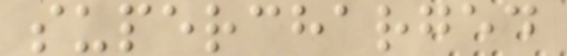supercharged
